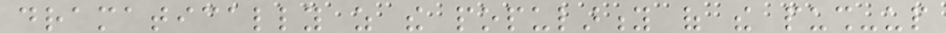dramatically as the popularity of the push-up
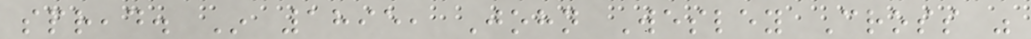spread. In 1895, John Wesley Cross was
